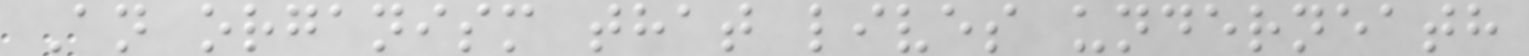An organism that lives underneath
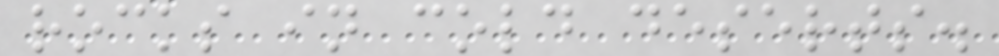rocks in cold deserts.
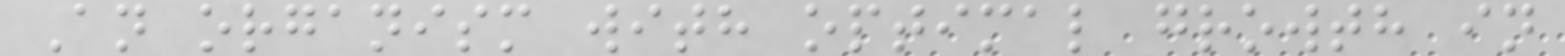An organism with optimal growth in
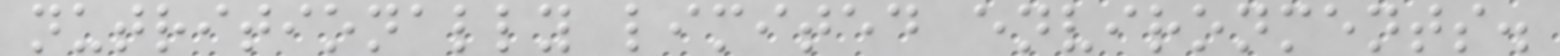nutritionally limited environments.
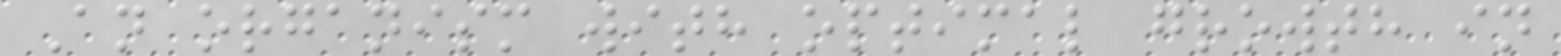An organism with optimal growth in
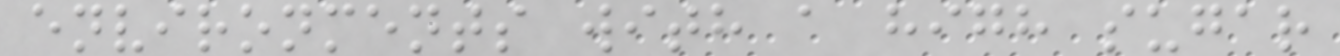environments with a high sugar
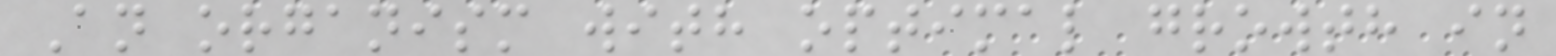An organism with optimal growth in
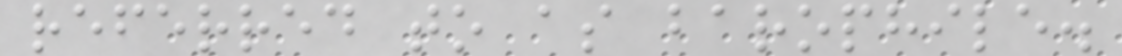referred to as barophile.
